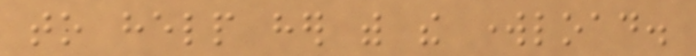to help her with the workload.
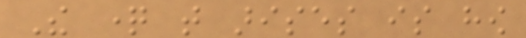The question that arises is how
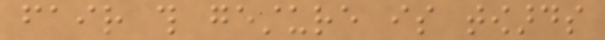fair this gesture is towards
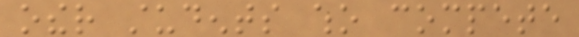other students who compete
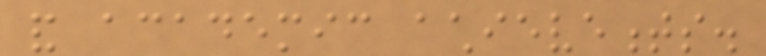and academic achievements.
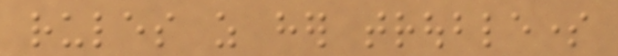rules as her troublesome
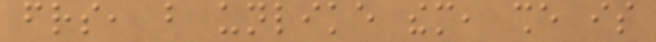friends, but unlike them, she is
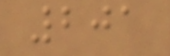201
